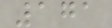171
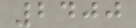2400
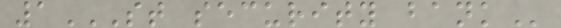1ST SECURITY BANK
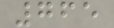765
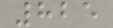825
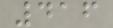416
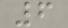6
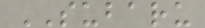SUBARU
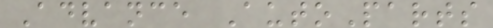Advance AutoParts
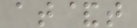at&t
